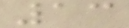13
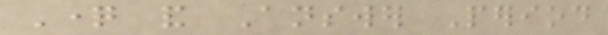Question and Answer Period
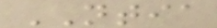NTIA
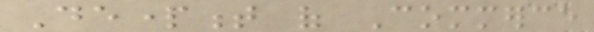Department of Commerce
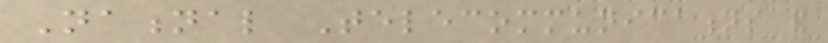National Telecommunications and
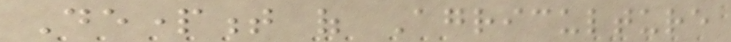Department of Agriculture
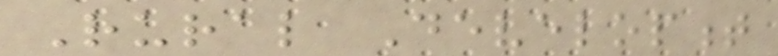Rural Development
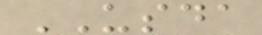USDA
